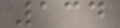134
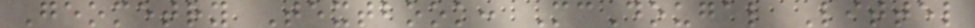Geometry Textbook: McDougal Littel
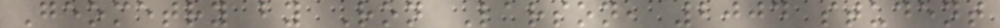Geometry by Ron Larson, 2004 student
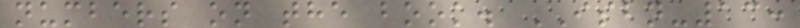numbers on the book. ISBN-13:
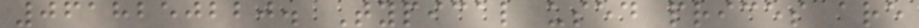0618250220. Typical used prices are
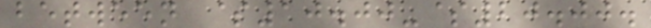between $10.00-$20.00.
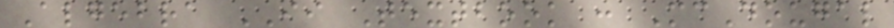Algebra II Textbook : McDougal
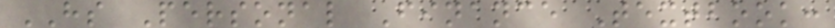HS Personal Finance Textbook:
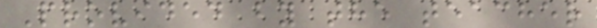Provided by the teacher
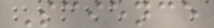Science
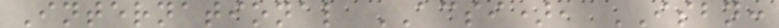International ACSI), ISBN:
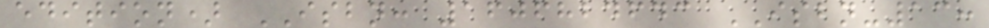edition) ISBN: 1606824643 ISBN-13:
